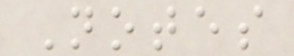Notes
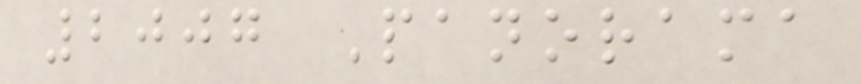2007 Panorama
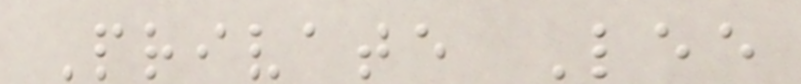Private Lee
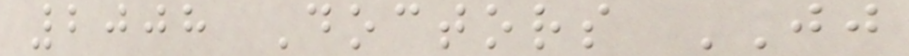2008 Doctors JJ
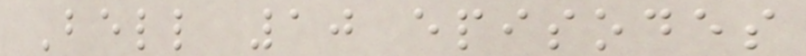Bell 10 episodes
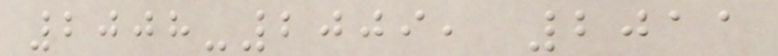2008-2009, 2011
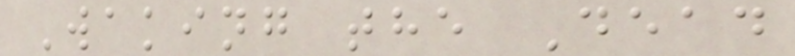Waking the Dead
